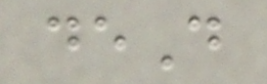deD
